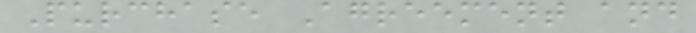Purchase Agreement and
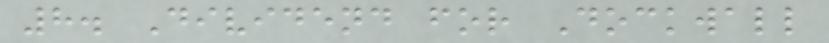8. Dividend for Dockwall
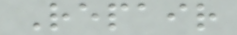Repair
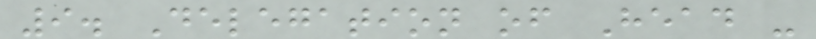9. Delegation of Head -
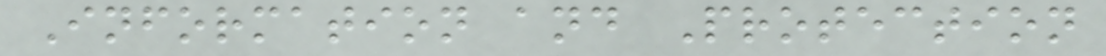Information and Protection
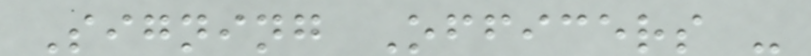Signing Officers -
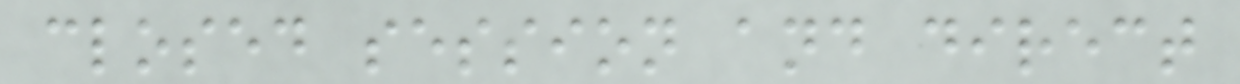closed session and direct
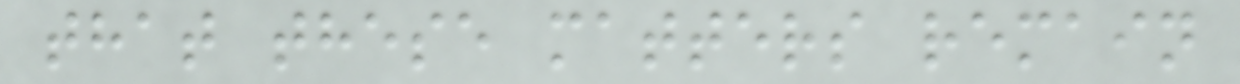that these matters remain
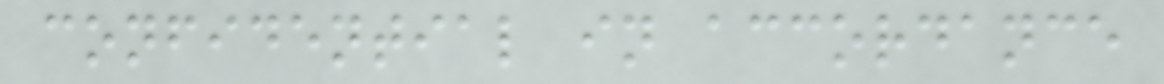confidential in accordance
